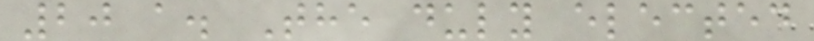20 a. The duly elected
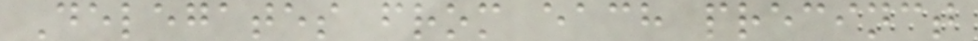Delegates from each precinct
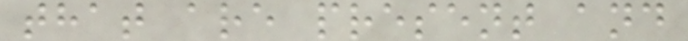that are present and
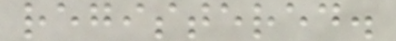registered.
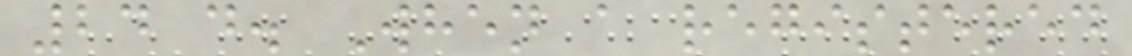24 d. When a registered
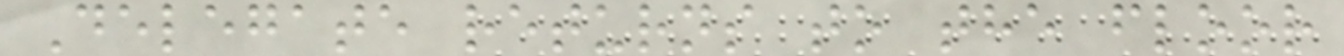Delegate returns to the floor
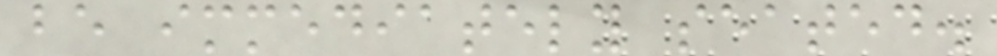be immediately seated.
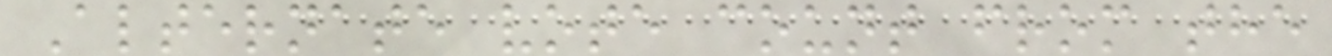Alternate vote count from the
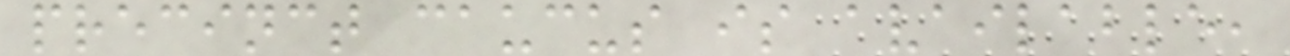precinct caucus is available,
